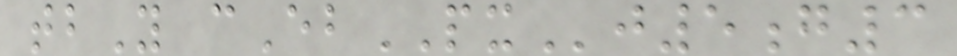tbY cEbPXj5g3
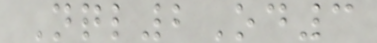Nql2Od3
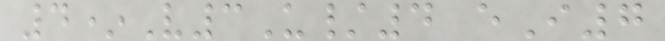4*V3U/4 eI7
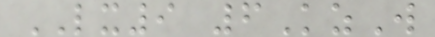LX9 6KzW
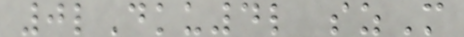0lDku4l szM
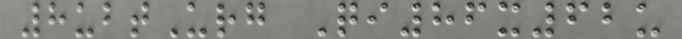8ubtUrg Qi86x62u
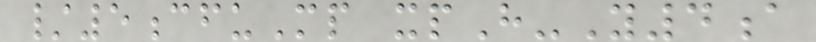/5cfuMp xpH-Y4a
